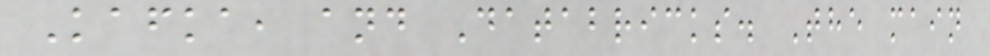Kafka, and Databricks. The main
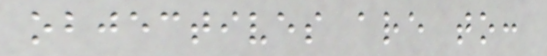objectives are to:
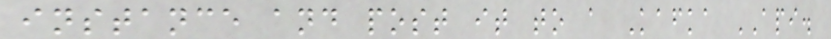instance and post it to a Kafka API.
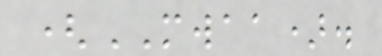(MWAA).
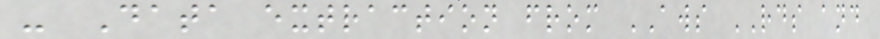- Data extraction from AWS RDS and
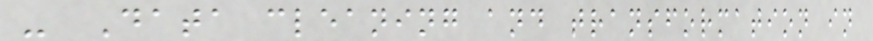- Data cleaning and transformation in
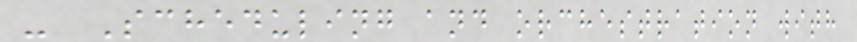- Scheduling and orchestration with
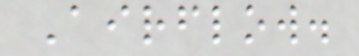Airflow.
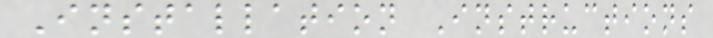Installation Instructions
